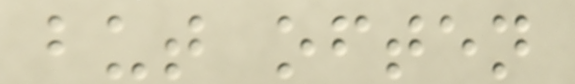but often
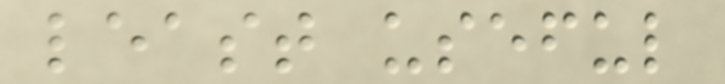least useful
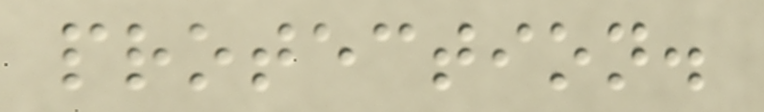protection.
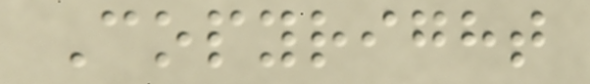Copyright
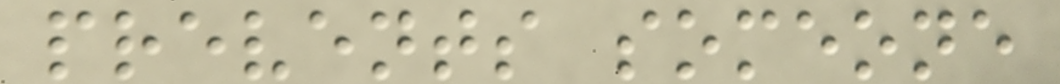prevents someone
